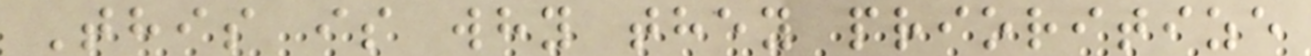This is why they prioritize
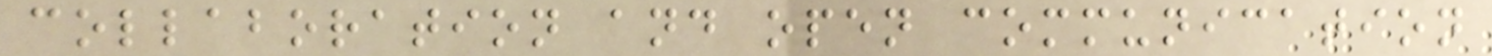collaboration and open communication
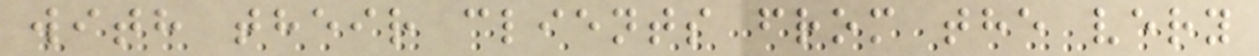with their clients from the very
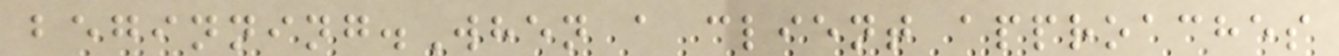beginning.When a client approaches
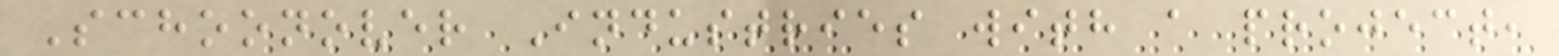Schoonover Industries with a project,
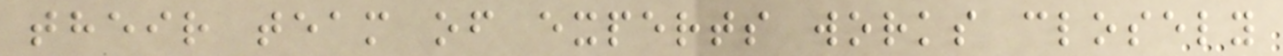their team of experts works closely
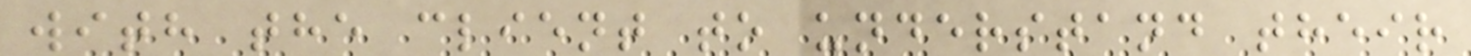with the client to understand their
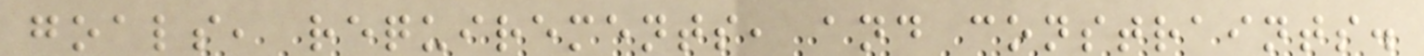goals, requirements, and constraints.
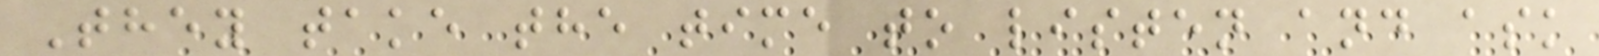They take the time to listen and ask
